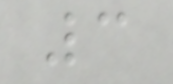3
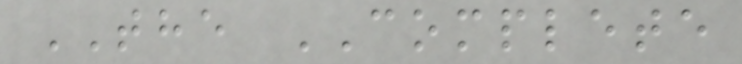THE COMPLETE
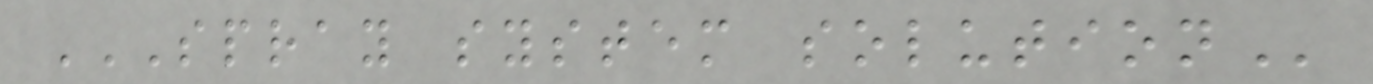SPRAY SYSTEM SOLUTION
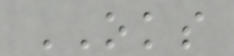OKS
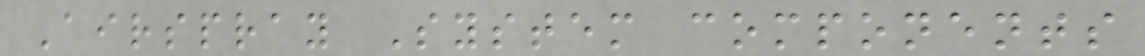Airspray System components
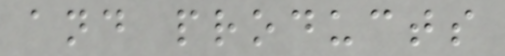and products
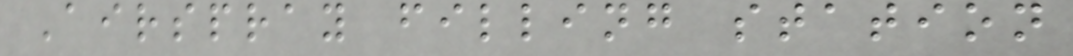Airspray filling station
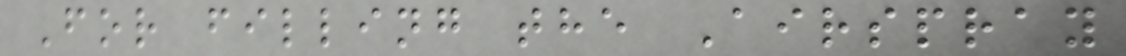For filling the Airspray
